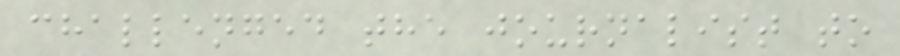challenged the journalist to
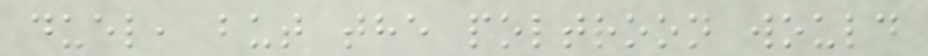duel, but the poltroon would
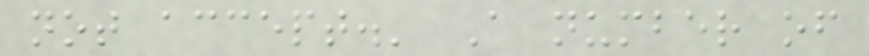not accept.' A number of
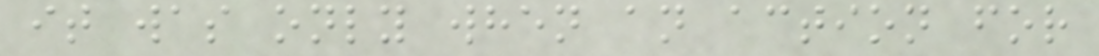it was only when an action for
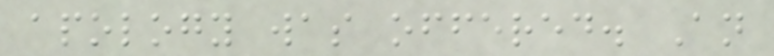apology was offered. An
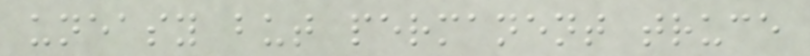uneasy but permanent truce
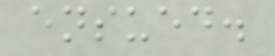ensued.
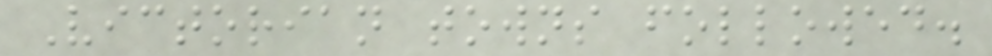Victorian towns followed.
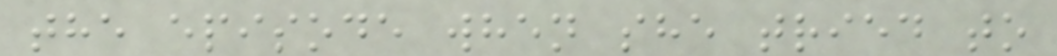the episode when she tried to
